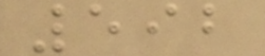592
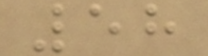58
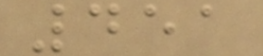451
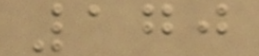170
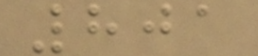801
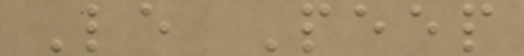Le Peep
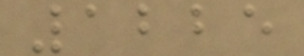1225
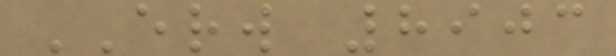ERW 8903
